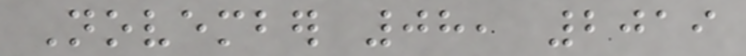November 08, 2019
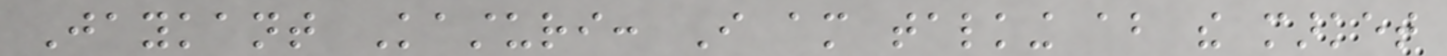Jaykant Kasturi: I am talking about the market
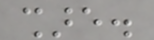share.
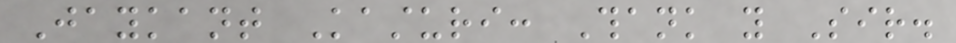Jaykant Kasturi: Thank you Sir.
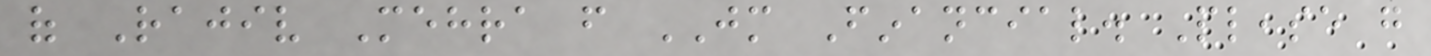of Rajiv Mehra from JM Financial. Please go
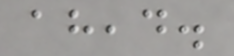ahead.
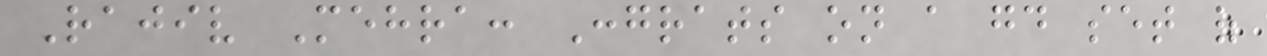Rajiv Mehra: Congrats on a good set of
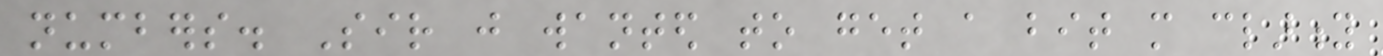numbers. Sir just wanted to get a bit more clarity
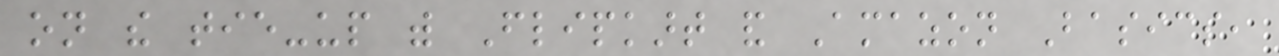on the tie-up with Flipkart and Amazon Basics,
